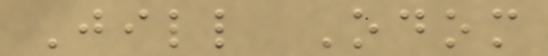Jill Odom
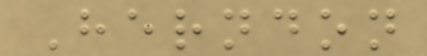Herndon
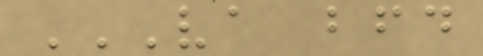VA BFD
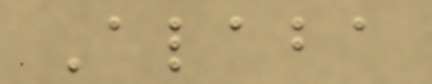Alaba
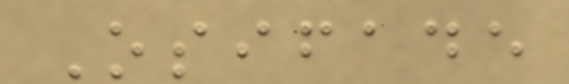Osifade
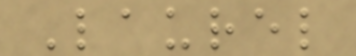Laurel
